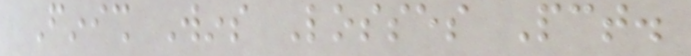Finish Wins Losses Pct.
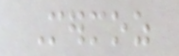Mermoz
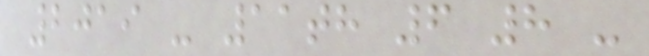2019 - 11th 6 8 -
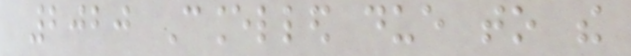2020 Cancelled due to the
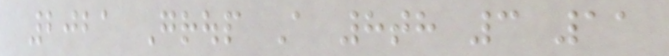2021 Group A 8th 3 11
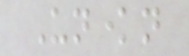Unknown
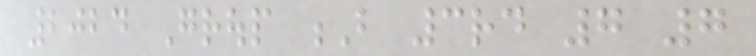2024 Group B 3rd 7 7
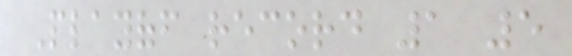Playoff record 1 5
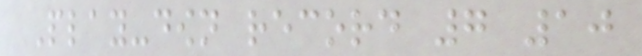Play-down record 7 10
